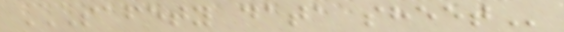SAFETY DATA SHEET
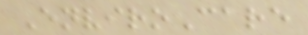EnviroCare
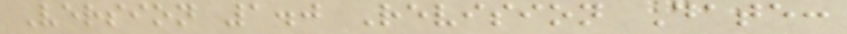Version 1.0 Revision Date:
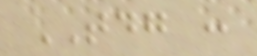TDG :
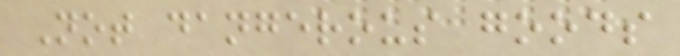Not dangerous goods
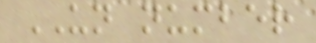UN number
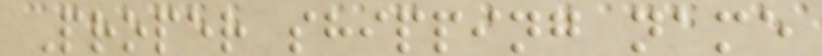Proper shipping name
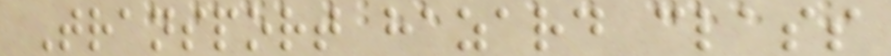Transport hazard class
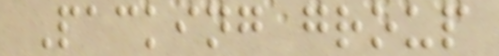Packing group
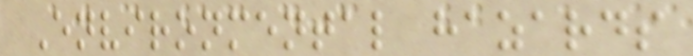Environmental hazards
